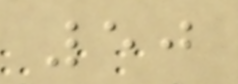50
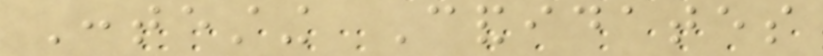Contesting Candidates
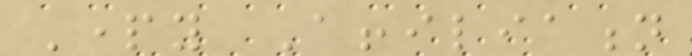Party Affiliation
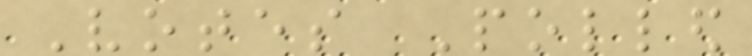Votes Polled
